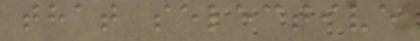that selective
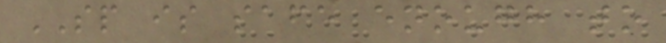SP is safe enough to
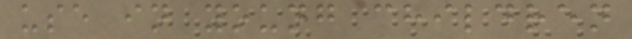use in young children
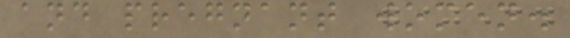and pregnant women.
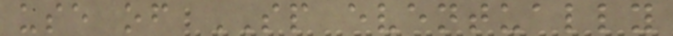use of SP eventually
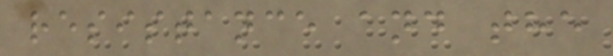resistance and the
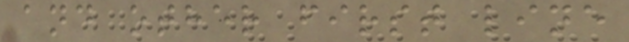and other first line
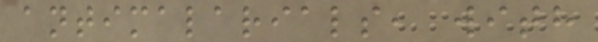antimalarials, with
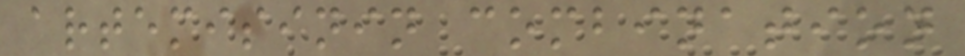artemisinin combination
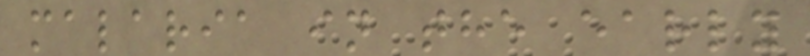malaria in the early
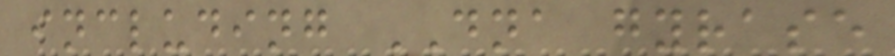including DNA gyrase
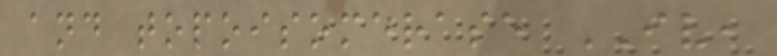and topoisomerase IV,
